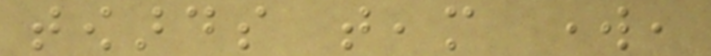towards team work,
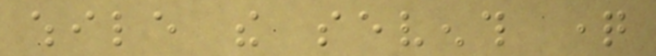while the seventh question
